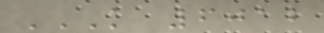K 6012
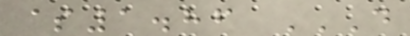$1.86 D
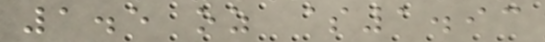1.5 oz $1.93
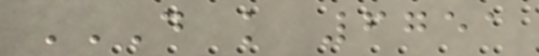D K 6751
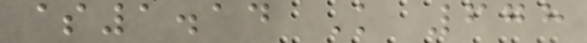$1.14 K 678
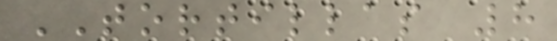TORTILLAS 8
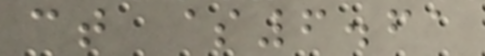ct $6.61
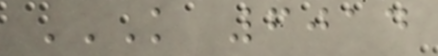K 6014
